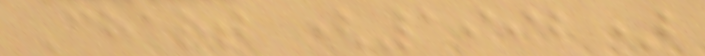Chart (1992)
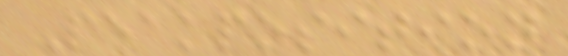Peakposition
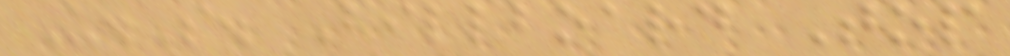U.S. Billboard Top
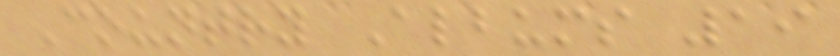Country Albums 19
